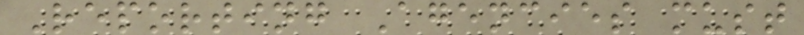Reporting Agencies must
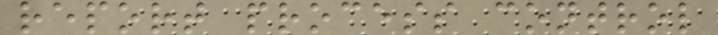report process control
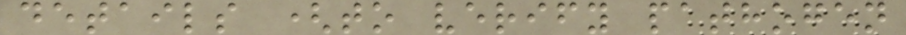details (to verify pathogen
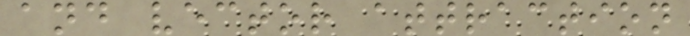and vector attraction
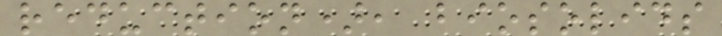reduction), biosolids
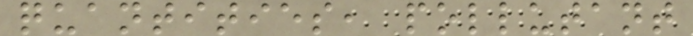quantities, pollutant
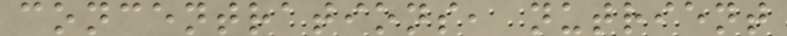concentrations, nutrient
